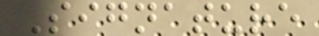Signature
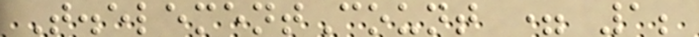T.elementCount = 1;
